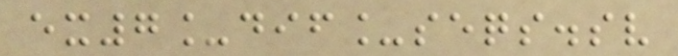ex7_dif_seqs.sv
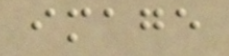image
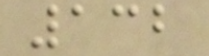132
